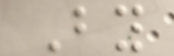By
